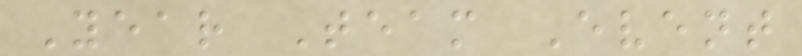Year Team Event
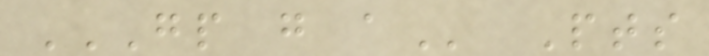GP G A Pts
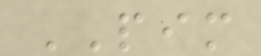PIM
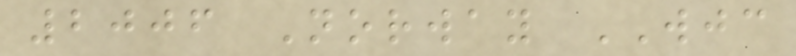2006 Norway WJC
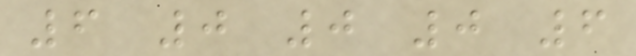6 0 0 0 6
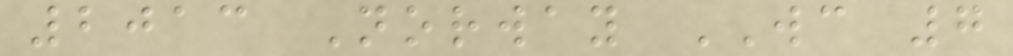2013 Norway WC 7
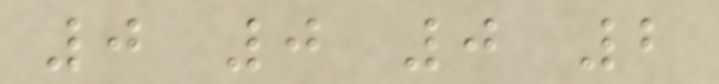0 0 0 2
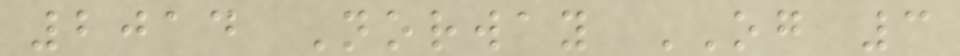2014 Norway OG 3
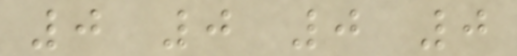0 0 0 0
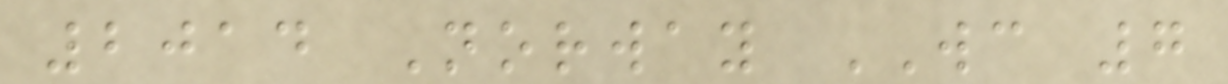2014 Norway WC 7
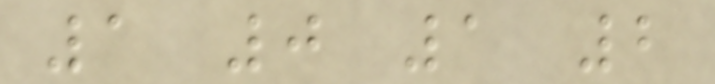1 0 1 2
